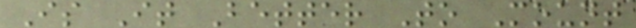Is It Better To Mount
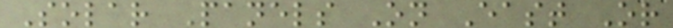Solar Panels On East Or
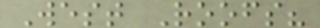West Roofs?
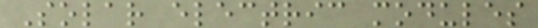Solar electric modules
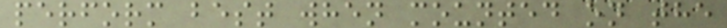perform best when mounted on the
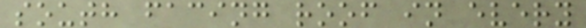south facing roof in every
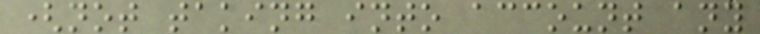(not taking into account any
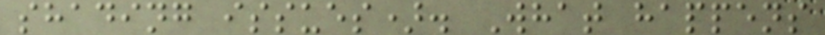shading issues). What happens
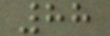88
